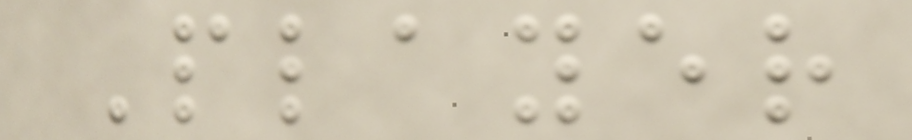Player
